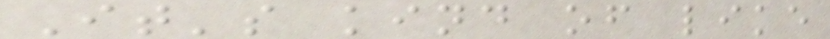It's kind of like
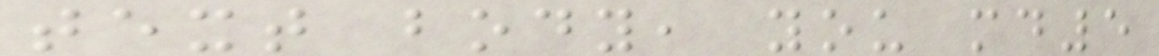text body, you md5
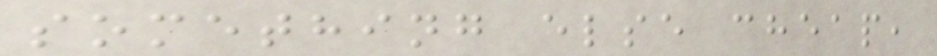something else cheap,
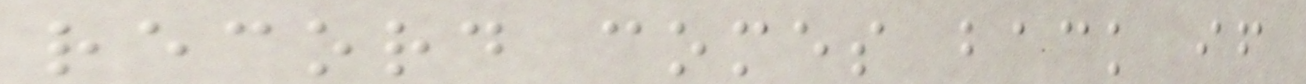record comes back if
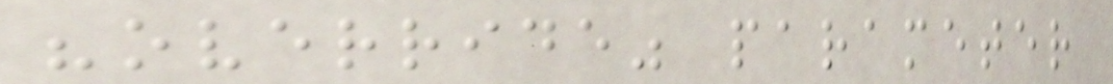"override" parameter
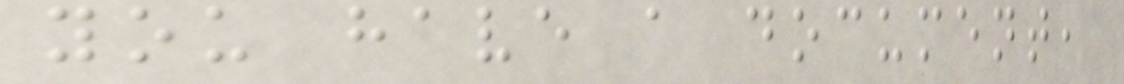you have a document,
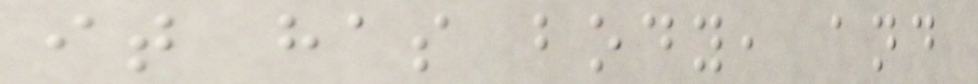it has body, and
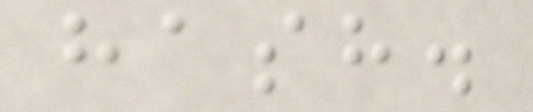hash.
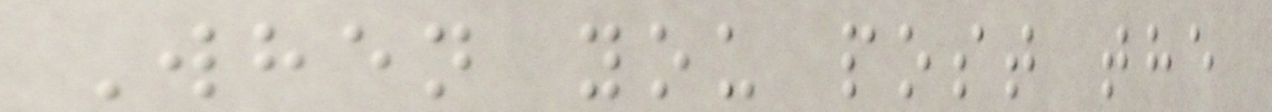When you post the
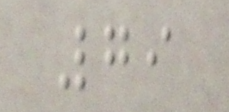79
